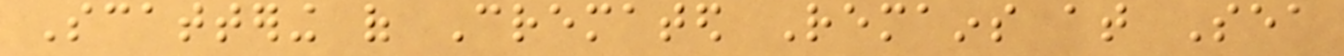Scattering of Cremated Remains at Sea
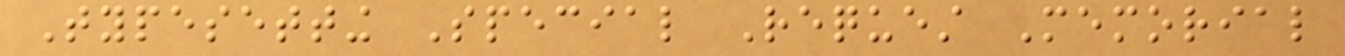Typesetting Special Request Memorial
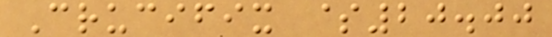Crucifix $20.00
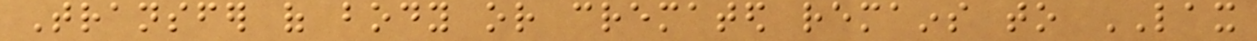Transfer of body or cremated remains to LAX
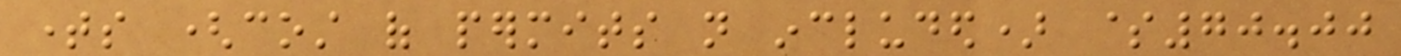times (cost of permits not included) $70.00
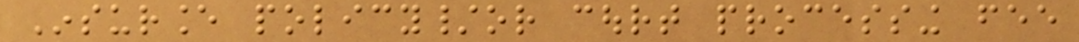Insurance policy/or court processing fee
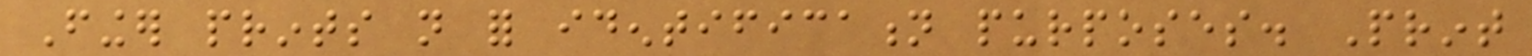Finger prints not for identification purposes. Print
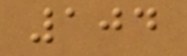104
